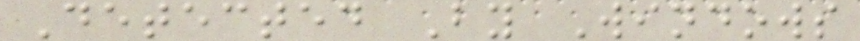Detected By Windows
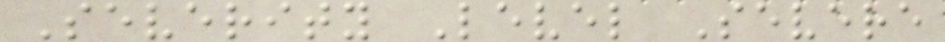Severity Level Severe
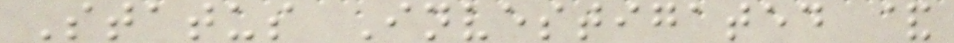Status Investigated &
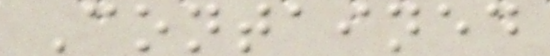Contained
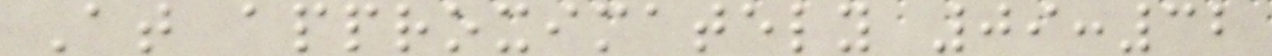At approximately 09:32
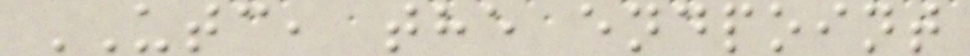UTC, the endpoint
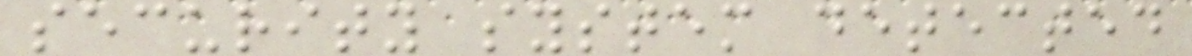security system detected
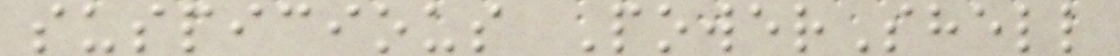suspicious PowerShell
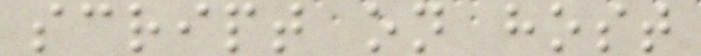script on host
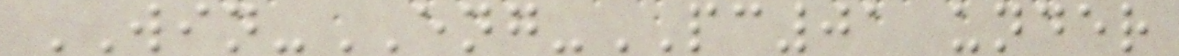WIN-ENG-PC01 under
